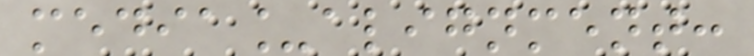media_alignment:
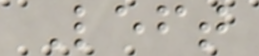Left
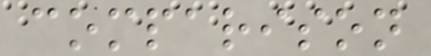comparison
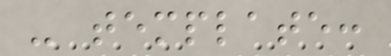- template:
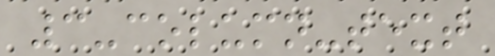3-column-text
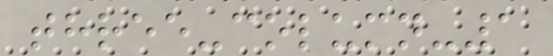three-column-1
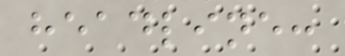headline:
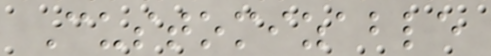Customizable
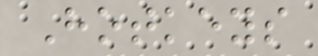Hotkeys
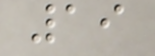19
